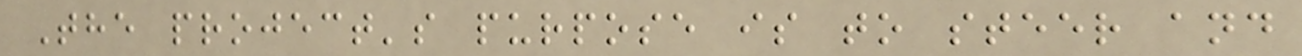The project's purpose is to steer and
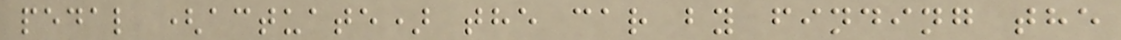pedal (actuate) the car by finding the
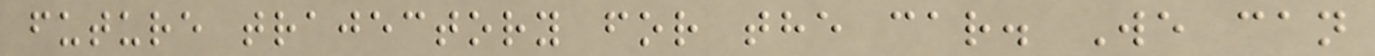future trajectory for the car. We can
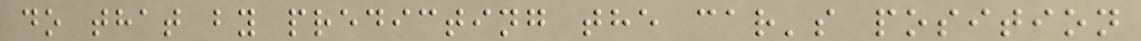do that by predicting the car's position
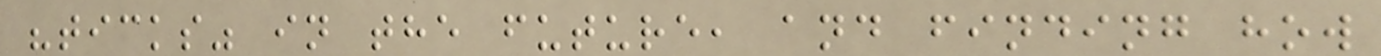"ticks" in the future, and finding how
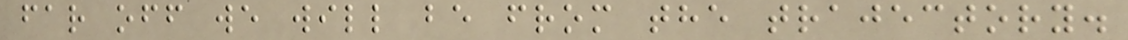far off we will be from the trajectory.
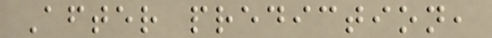After prediction,
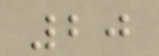20
